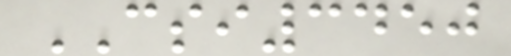CSI3450
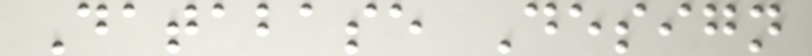Database Design
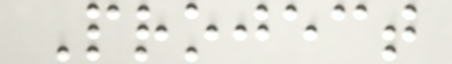Project
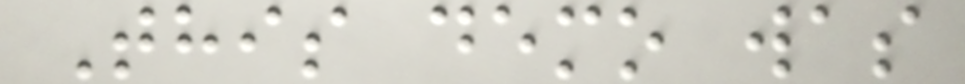This demo was
